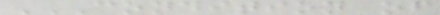CONDITION OF
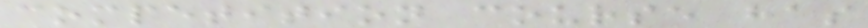competition course has
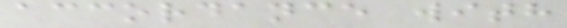accordance with
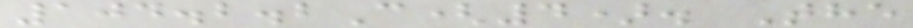104.2.2C(4). The
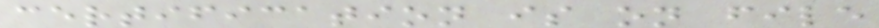certification is on file
